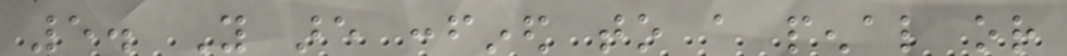5. You are confined to a penal or
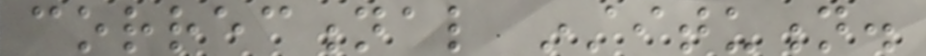correctional institution.
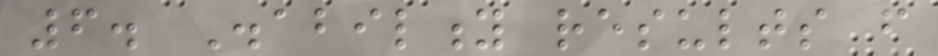6. Disability results from
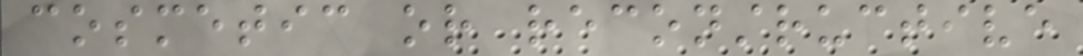cosmetic or reconstructive
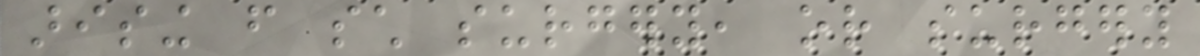arising from such surgery, or surgery
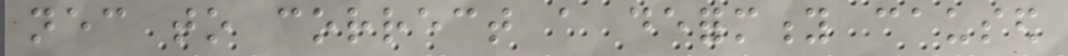necessary to correct a deformity caused
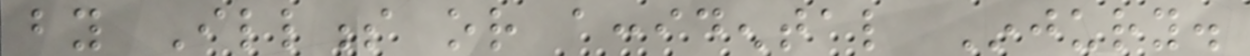by Illness or accidental Injury.
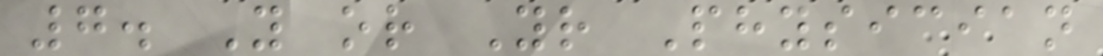7. You or Your Physician
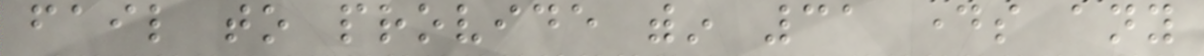fail to provide within 31 days any
